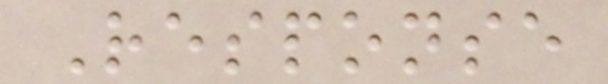Response
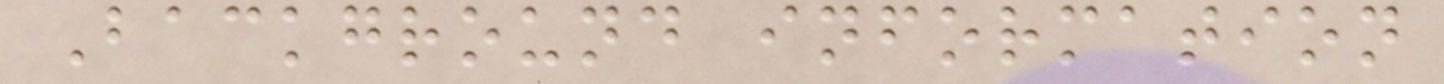Background information
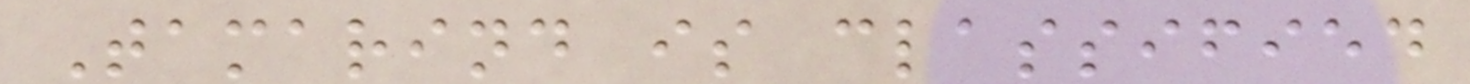Tamarind is classified
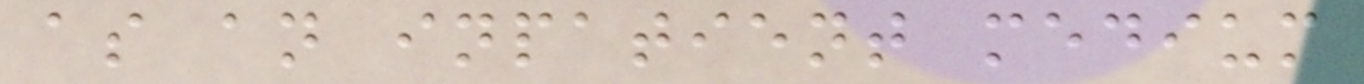as an inpatient medium
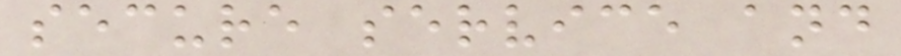secure service and
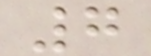7
